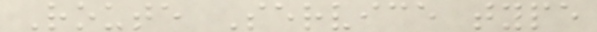Route Service type
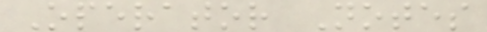Operator Notes
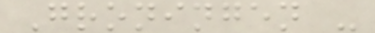Groningen -
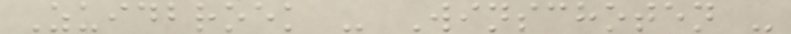Zuidbroek - Winschoten -
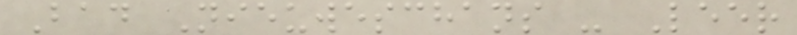Bad Nieuweschans - Leer
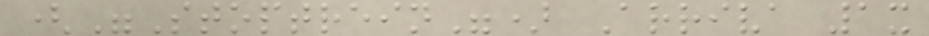("Stoptrein") Arriva 1x
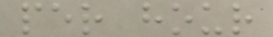per hour
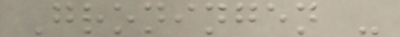Groningen -
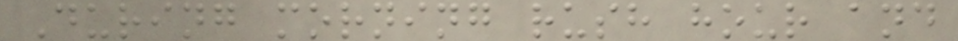During morning rush hour and
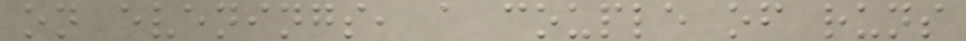on evenings, a couple of runs
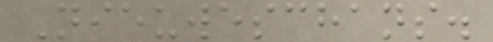Nieuweschans.
